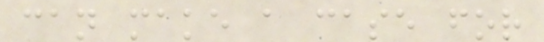can make a case for
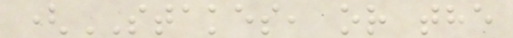(STAKES, or the
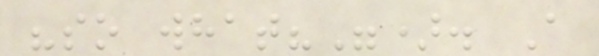"so what?"). A
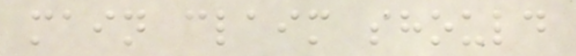main claim should
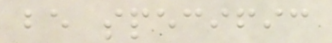be specific
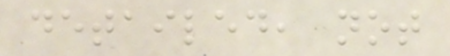detailed, not
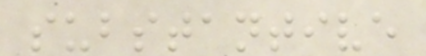substantive
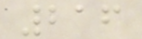216
